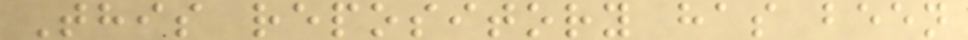This repository has been
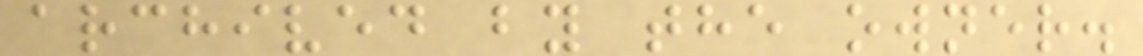archived by the owner.
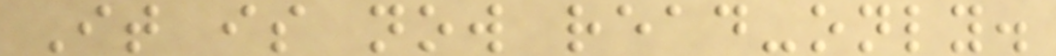It is now read-only.
